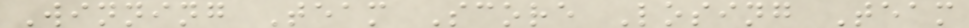Winning Team Score Losing Team
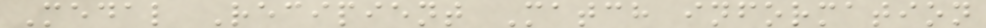Medal Recipient Match information
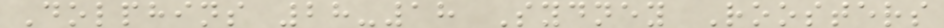Dolphins 28-18 Sydney Roosters
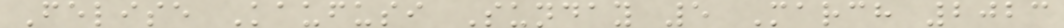Felise Kaufusi Sunday 5 March 2023
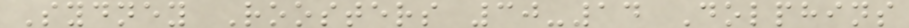Sydney Roosters 30-14 Dolphins
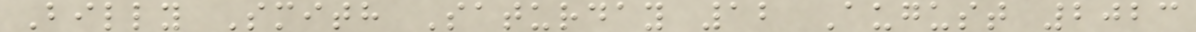Billy Smith Saturday 12 August 2023
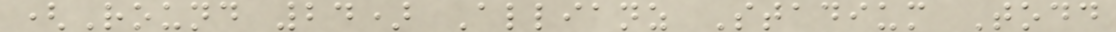(Round 24) Allianz Stadium Todd
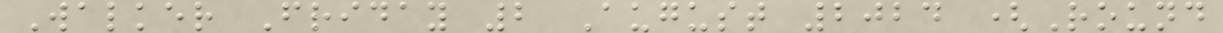Walker Friday 2 August 2024 (Round
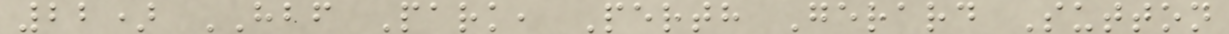22) HBF Park, Perth Gerard Sutton
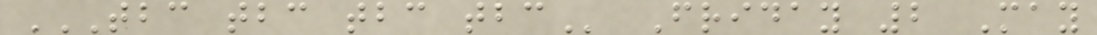TBC TBC TBC TBC Friday 2 May
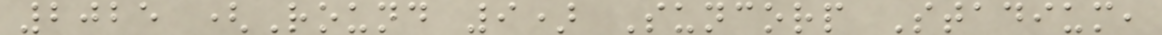2025 (Round 9) Suncorp Stadium,
